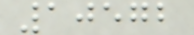10572
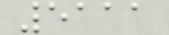5111
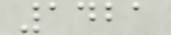1421
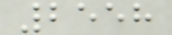2558
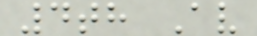4th Av
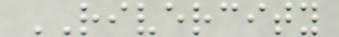RIVERCITY
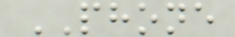PHONE
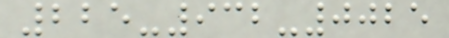225-932-0025
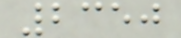2350
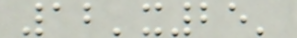12'x25'
